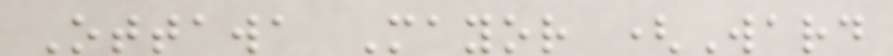Ottawa Mayor (Ward
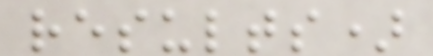results)
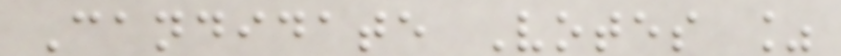Candidate Votes %
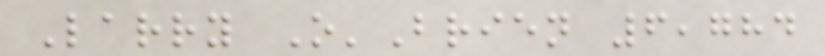Larry O'Brien 6,784
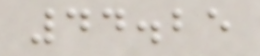44.25
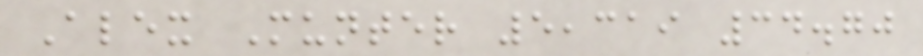Alex Munter 5,319 34.70
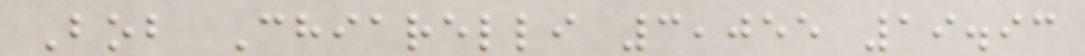Bob Chiarelli 3,055 19.93
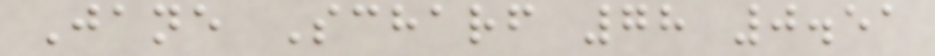Jane Scharf 78 0.51
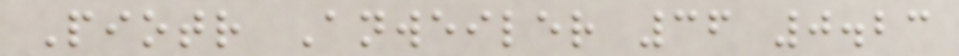Piotr Anweiler 36 0.23
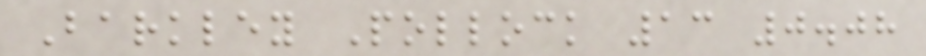Barkley Pollock 13 0.08
